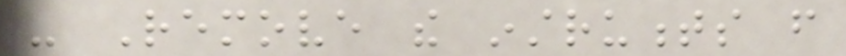- Remove the instruments from
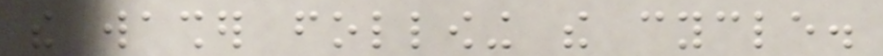the washer following the cycle.
